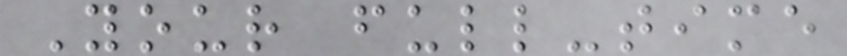Your full-time
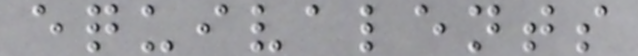equivalents
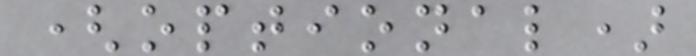(optional)
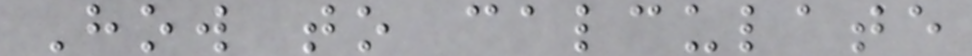How to calculate
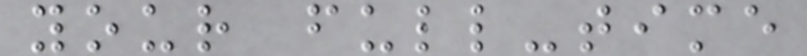your full-time
